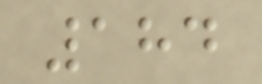184
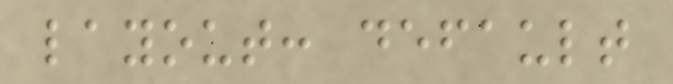layout: default
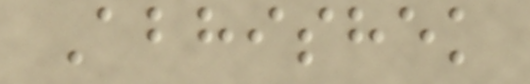Abhishek
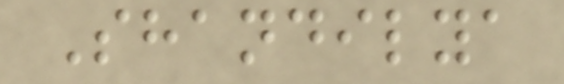Shandilya
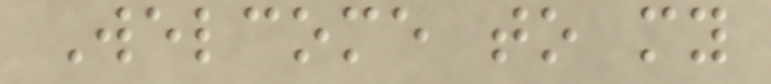Welcome to my
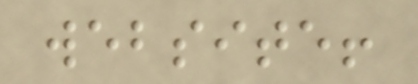website!
